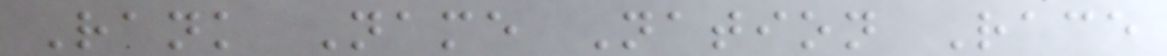Rank Name Nation Race
